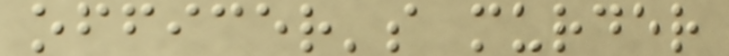officer's murder
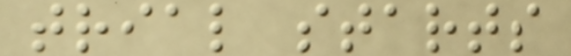trial starts
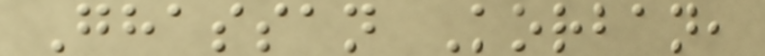Ghassan Korban,
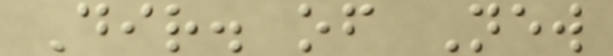Dir. of New
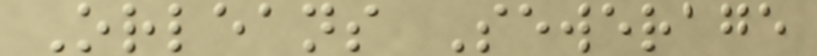Orleans Sewerage
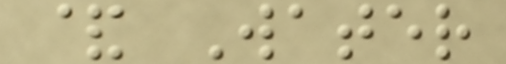& Water
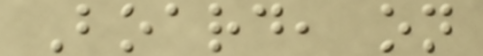Board, on
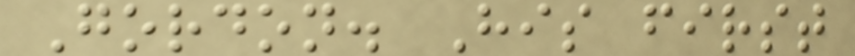Gordon. His first
